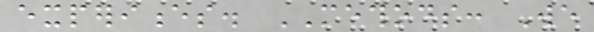experiences. METHODS: We
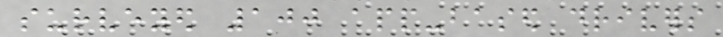surveyed 100 app-based drivers
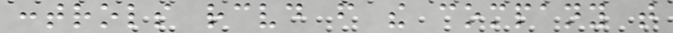controls received from the company that
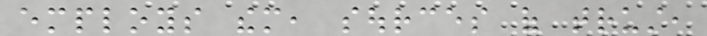employs them, sources of trust,
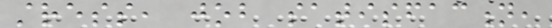stress, job satisfaction,
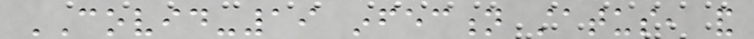COVID-19 infection status, and
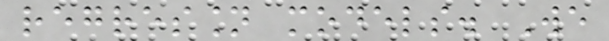regression models. We
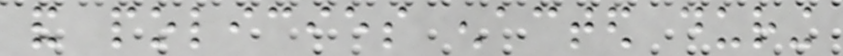and policies enacted during
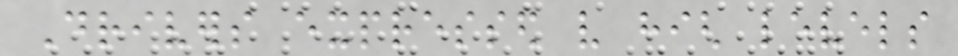Drivers expressed very high levels
